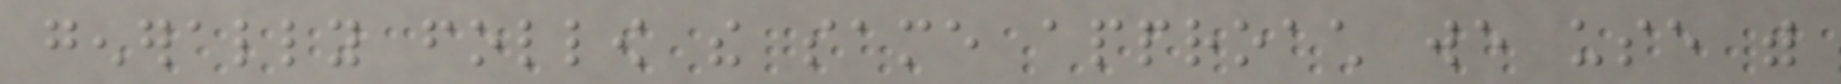generally follow the same approach we use with
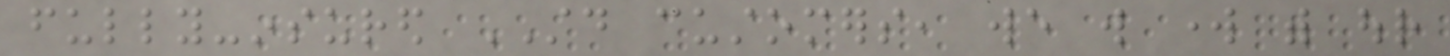fully-insured STD customers, we will work with our
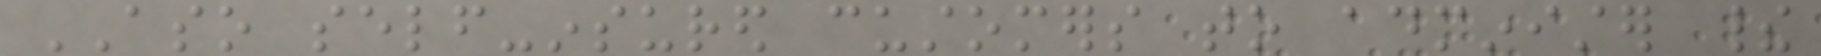ASO self-insured customers to administer their
